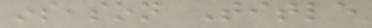inseason Title
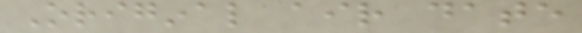Original air date
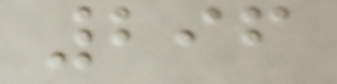296
